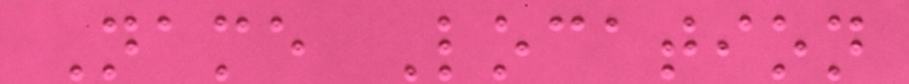Name Location
